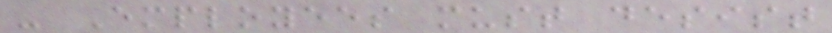- Employees must desist
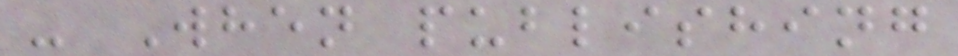- When publishing
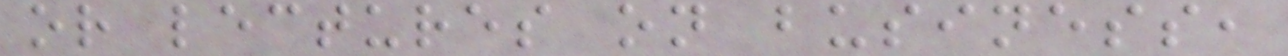or lectures on business,
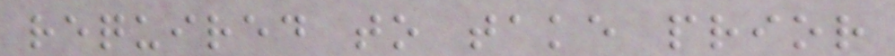required to take prior
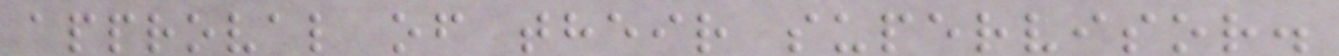approval of their supervisor.
